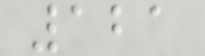121
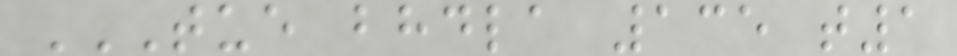TUE BHDLA 135 T1
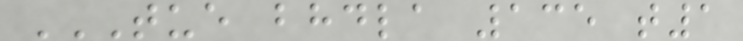TUE BHDLA 135 T1
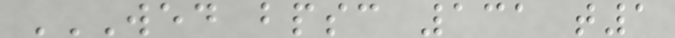WED BPSC 131 T1
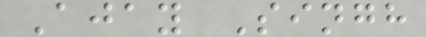Ajay Singh
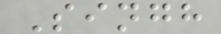Singh
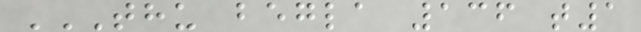THU BEGLA 136 T1
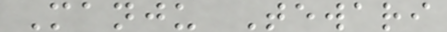Manju Tewari
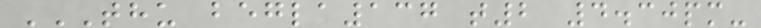THU BEGLA137 T2 4.30PM-
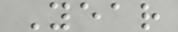Year
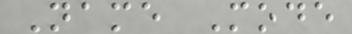Name Mode
